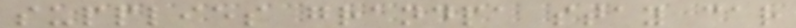supplies grandpa stay car
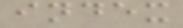index
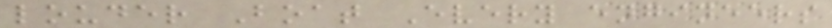louder Boat Every engineers
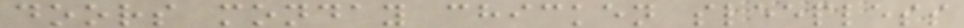doors monday chicken sleepless
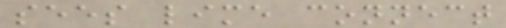sees lime connect
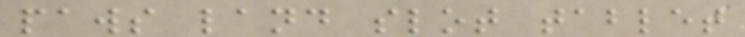paws land slot tablet
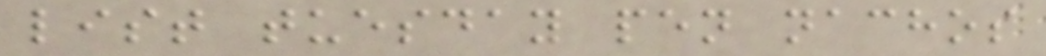list tuesday pen nachos
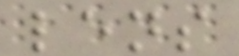lens
